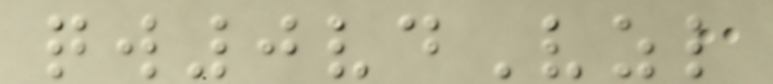qw0vdVzl
